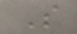S
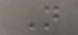N
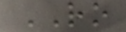RO
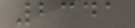2341
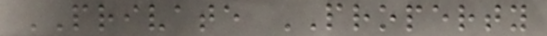PRIVATE PROPERTY
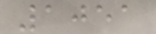1051
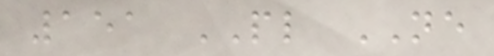151 PL NE
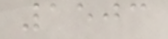1503
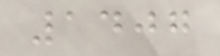1407
